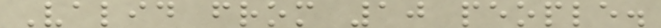Valid from 10 people.
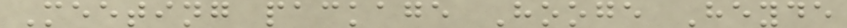Meeting package Hooge Heyde
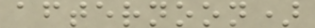afternoon)
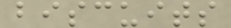biscuits
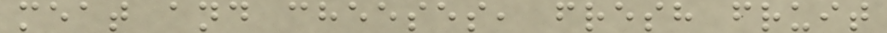meat and cheeses, fresh fruit
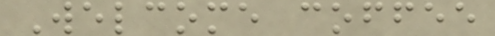Welcome coffee
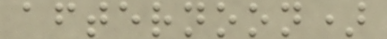afternoon)
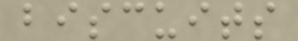biscuits
